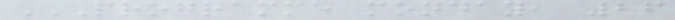PROGRAMME MONDAY, 26
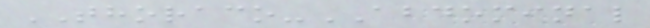THORACO-ABDOMINAL
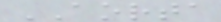AORTA
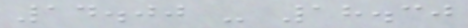14.00 - 18.30
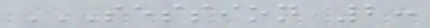SESSION 2:
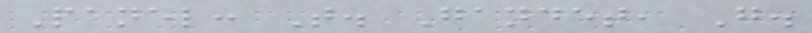Panel: T. Gandet, G.
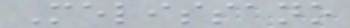Melissano
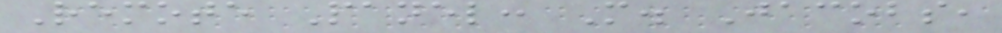Remote Panel: M. Jacobs,
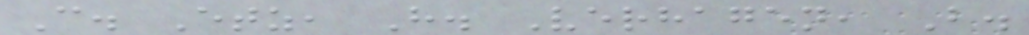C. Etz, H. Verhagen, B.
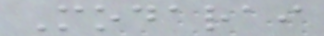Modarai
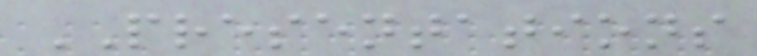PRESENTATIONS
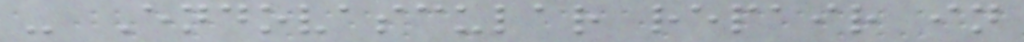- Endovascular repair in
